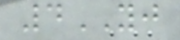4YJ
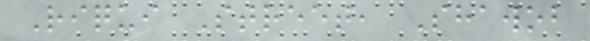Riqui Street, Shawob
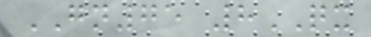GN75 8QX
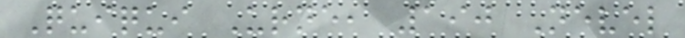Quiqui Urne, 190 Nevel
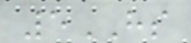5HS
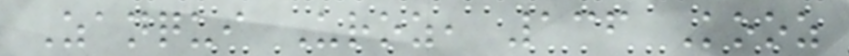Zanqui Uroz, 136 Kooz
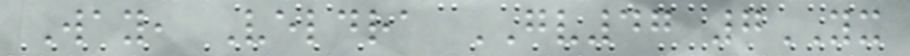Way, Veldra GV47 7YX
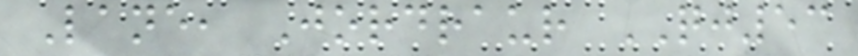Lane, Jordraur QJ53
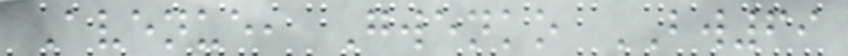Avenue, Gwenko BW69
